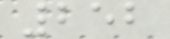252
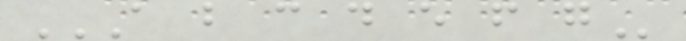A B C D E F G
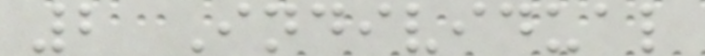2 Individual
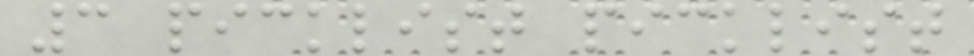3 picklist picklist
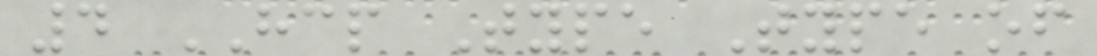4 HCP Type Type of
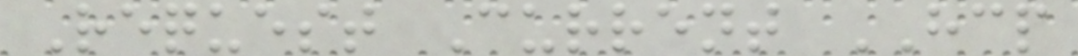Request Current HCP
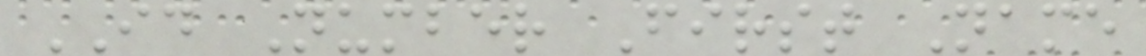ID Number First Name
